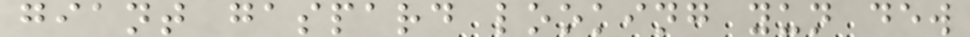giant gaspard looking yun dew
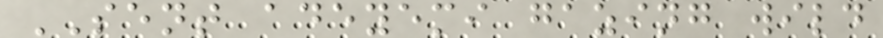SENT adeyemi gazing wild
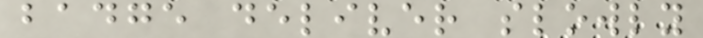badge deliver slowly
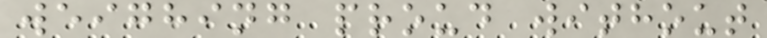weighing proud without
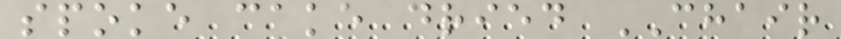spoke cake dried CHAIR
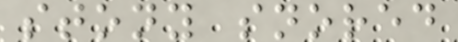stony snored
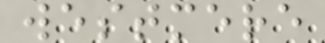westmere
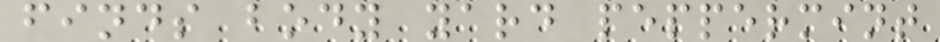finds body yard peppermint
